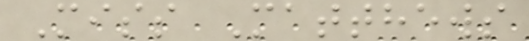Miss Matthews
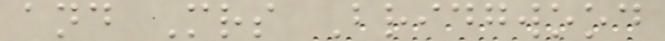and Mrs Bridgwood
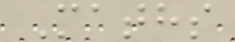Maths
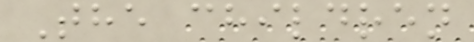The children
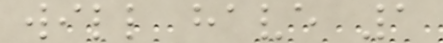will have 1
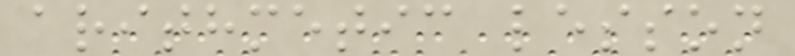arithmetic lesson
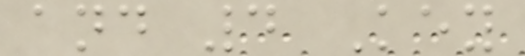and 4 Key
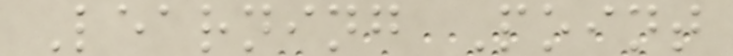Learning Point
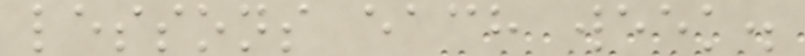lessons each week.
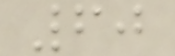60
